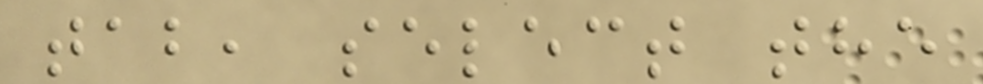tab, select the
